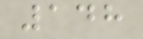148
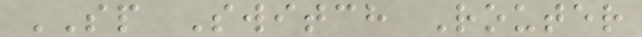SP Switch Router
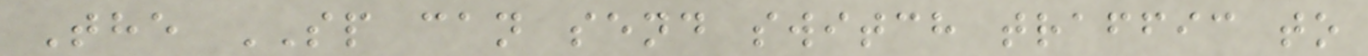The SP can send switch traffic to
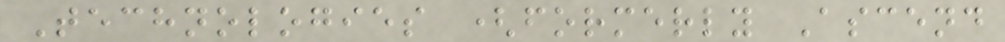Technologies (formerly Ascend
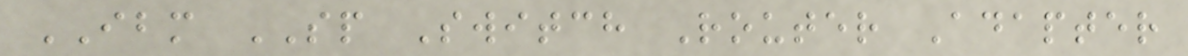IBM SP Switch Router Adapter
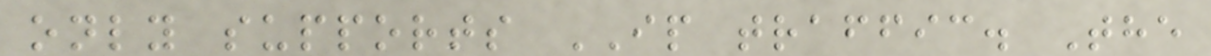only supports IP traffic. The
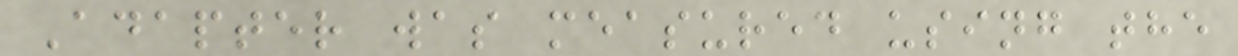Adapter was measured using the
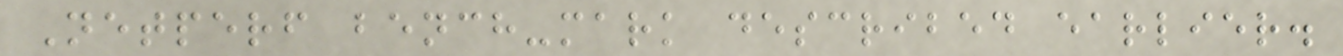Netperf bench-mark described earlier.
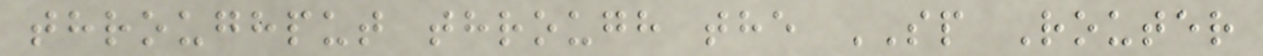throughput through the SP Router
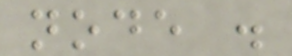node .
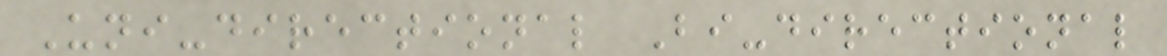Uni-directional Bi-directional
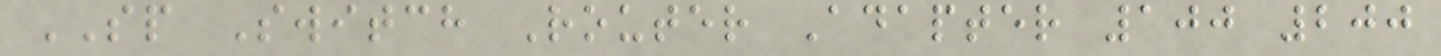SP Switch Router Adapter 100 200
